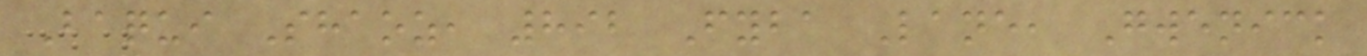Baqui Shaoz, 892 Fyba Lane, Gwenick
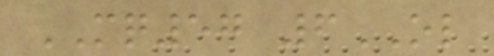MQ57 6OL
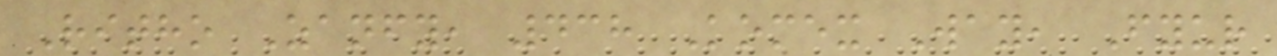Ritho Zanfy, 438 Komex Way, Fyur
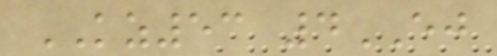KZ53 4EJ
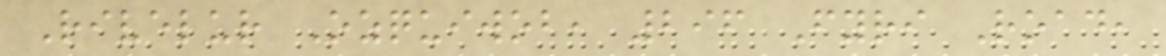Rivelur Ozquiwob, 296 Fyri Road,
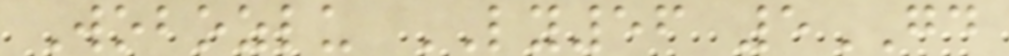Wobozlu LY56 5GD
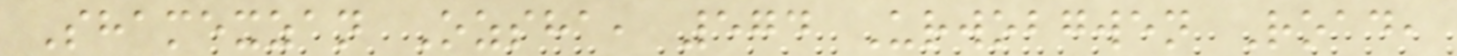Shamexzan Ozsha, 574 Urwobgwen Road,
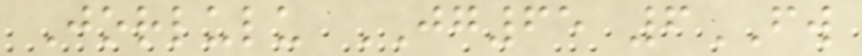Jorlulu JG65 6FW
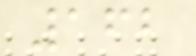162
